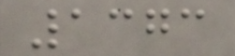1373
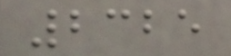2325
